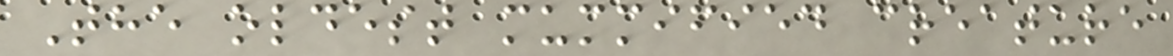The oldest mummified creature
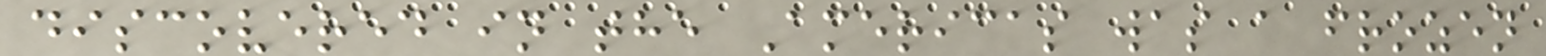discovered in the Americas was a frozen
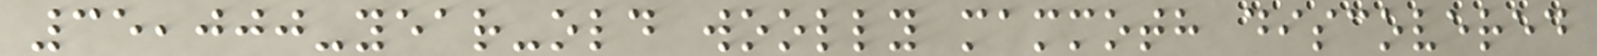35,000-year-old woolly mammoth discovered
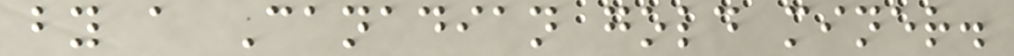by a Canadian gold miner.
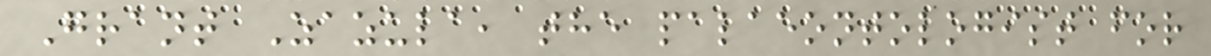Grant Zazula, the palaeontologist for
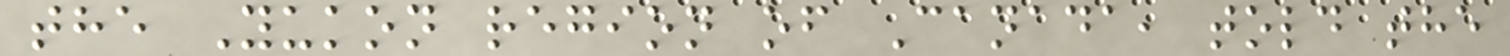the Yukon region of Canada, told the
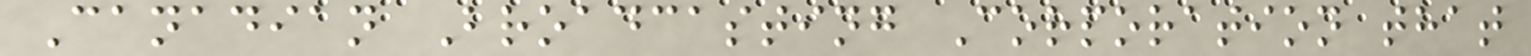Canadian Broadcasting Corporation that
